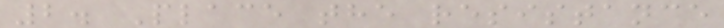2. Place the resistance
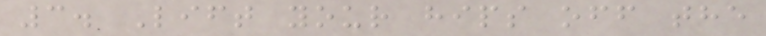3. Lift your hips off the
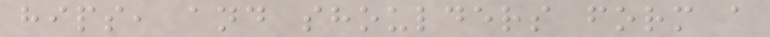hips, and shoulders form a
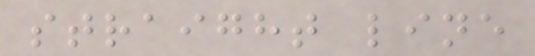straight line
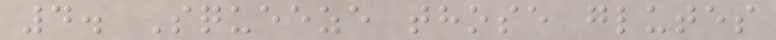4. Squeeze those glutes
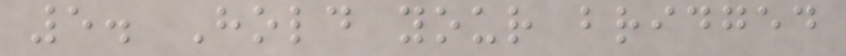5. Hold your bridged
